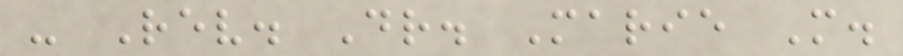- Rev. Dr. Marie M.
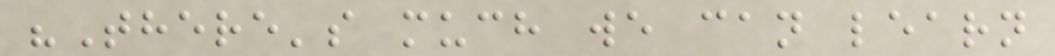"There's much we can learn
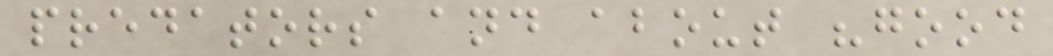predators and about "good
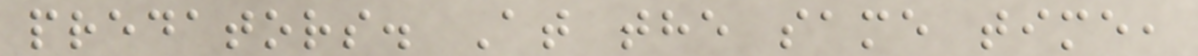predators. At the same time,
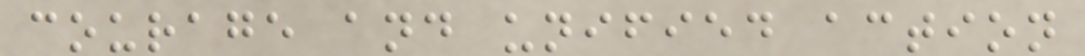courage and unified action
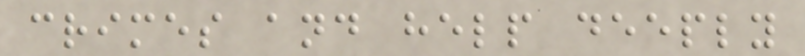crimes and help deeply
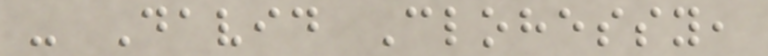- David Clohessy,
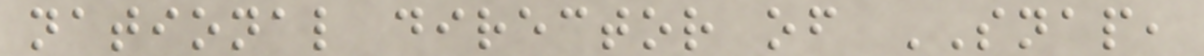national director of SNAP,
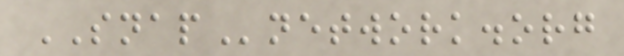SNAPnetwork.org
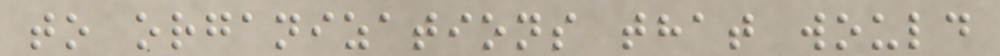to organizations that would
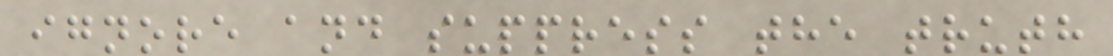ignore and suppress the truth
